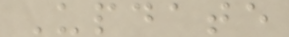Update
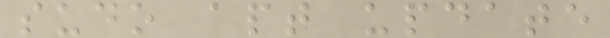sudo apt update
